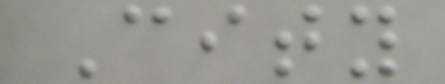City
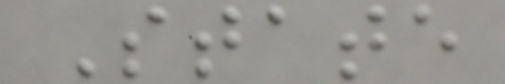State
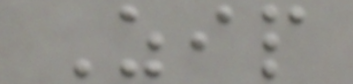Zip
